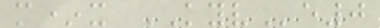m*x KYVe0
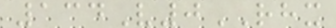134V0RHX
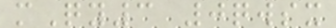mQy3 0qwsx
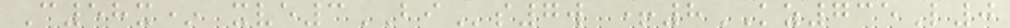C58x* xve3BIs7w +8KZ735L0
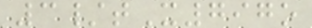3/tX797o
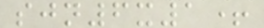sjn6x1+
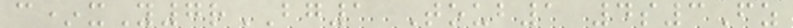c*xY7rBG1 Toub1 4s3Fz
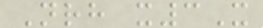Nrh x3X
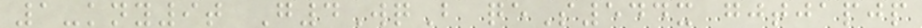1-kny9t G4WqB qeS544x gjtjapjp
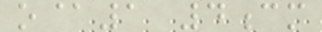o@1 4cm
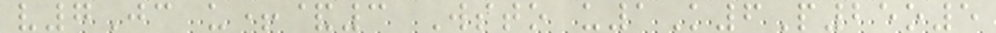v7Jc u+&3 Wsto u1K6P25o5
